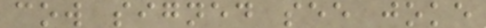cow signed see joke
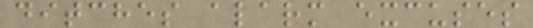ditches alarm excuses
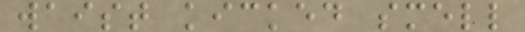waist kicked smell
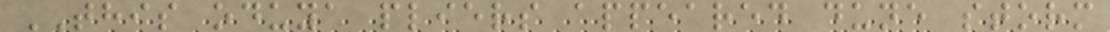THIS oduya pliers appeared dune storm
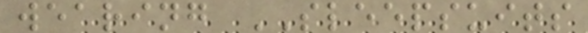wearing SLEEPSUITS
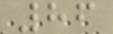86
